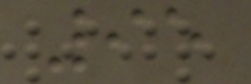95
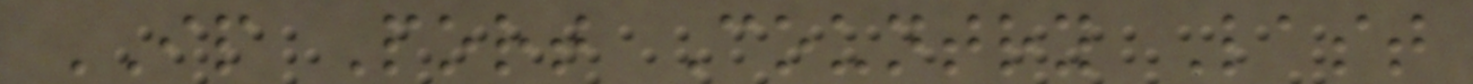IP Port Country Last
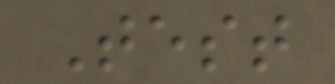Test
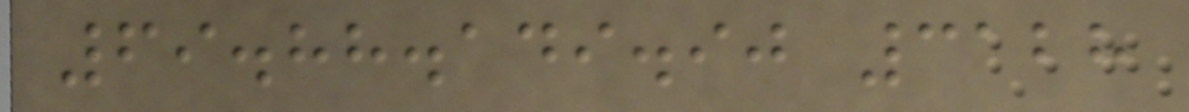69.88.149.90 3128
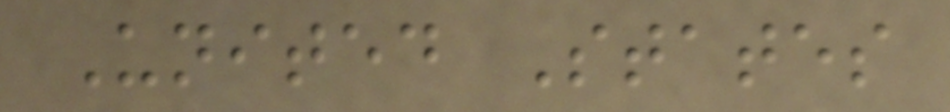United States
